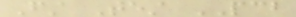First Test PCB
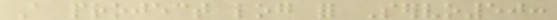A project log for Servo50:
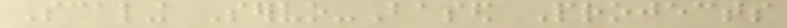Scaling Servo-Based Projects
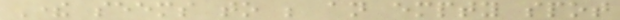There seems to be an empty spot
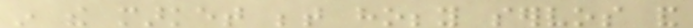in the market between hobby servos and
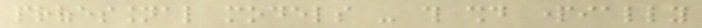professional models - this should partially
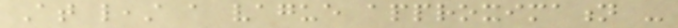At least a vague approximation -
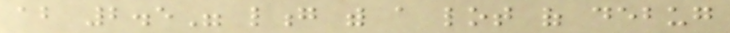about 2.5" long with a lot of debug
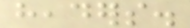headers.
